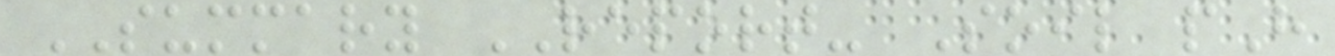SUMMARY REPORT- Soil pH
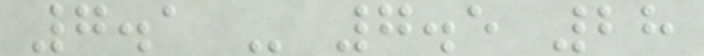7.1 - 7.5 28
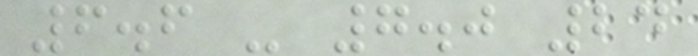6.6 - 7.0 24
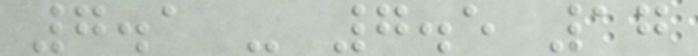7.1 - 7.5 17
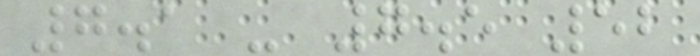7.1 - 7.5 52
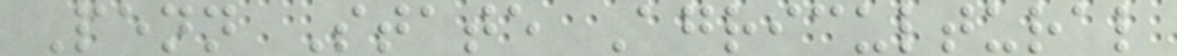Penn State Agricultural
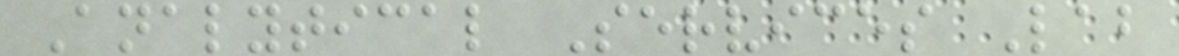Analytical Services Lab
